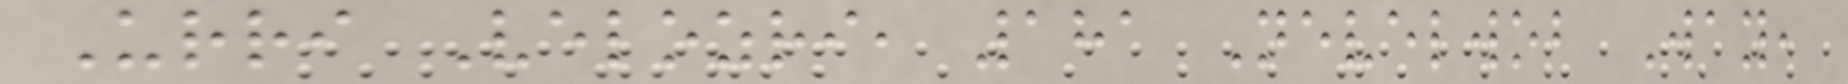Urri Velozri, 181 Nevelwob Way,
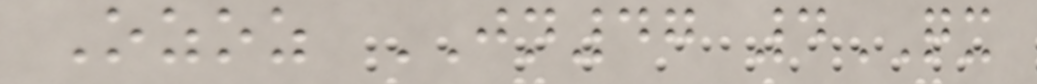Ozoz JN47 4QX
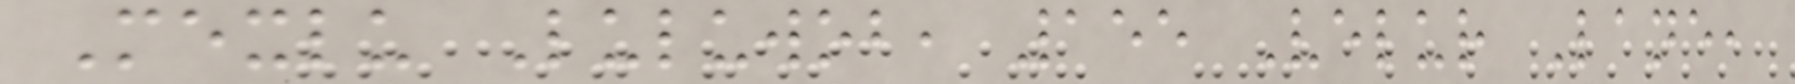Mexlu Luluwob, 155 Velur Lane,
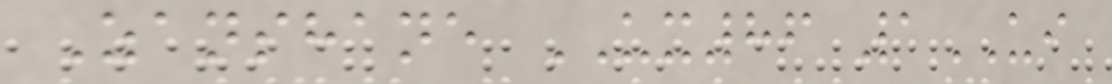Zanshane UX86 1UI
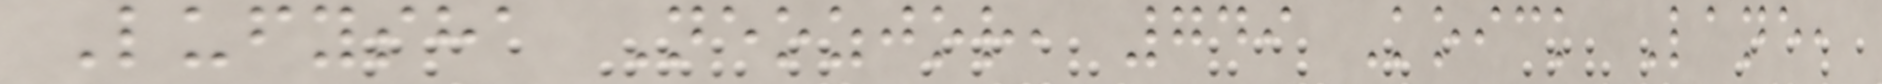Lufysha Neozjor, 749 Koick Lane,
